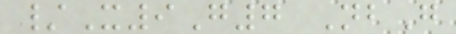/X9G7 NbG
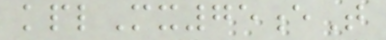kplMx75eT
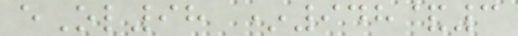eOl98 *948&3
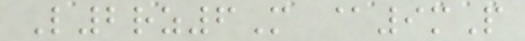L2rz6M @9mP
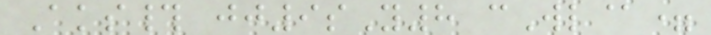Aks# jj9sY8 cWl@=
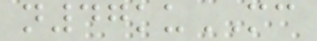n47kuMC
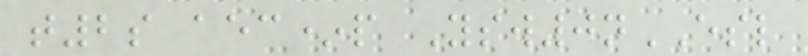t2s aec*p Ysw0nESL
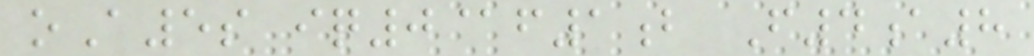oA5s iq0@f1b F4a8
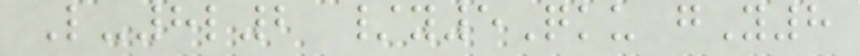L-8l2 /y5Qku gY8
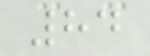84
